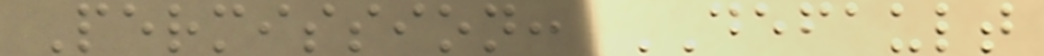Permission: DEFAULT
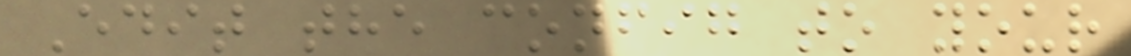Edit the config to your
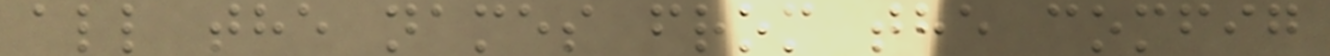all the names from the comfig
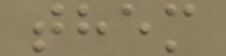them
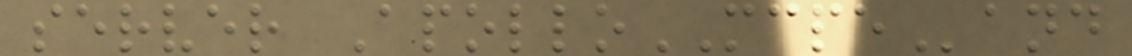server ApolloMCPEand
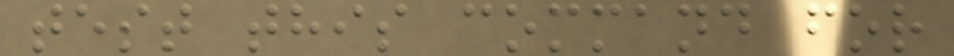test this command for
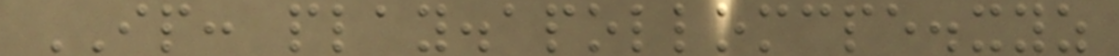IP: play.apollomcpe.xyz
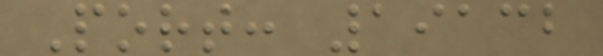Port: 19132
